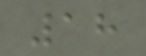18
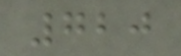720
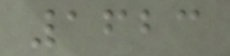1623
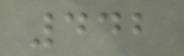442
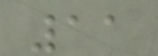11
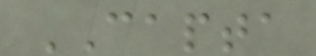CAPTA
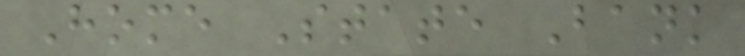Home State Bank
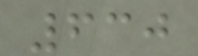630
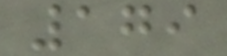179
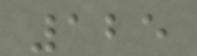125
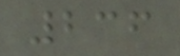236
